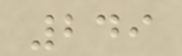249
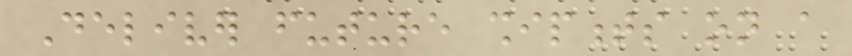Deliver future shipments on a
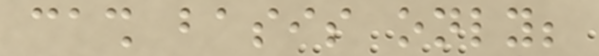cash basis only;
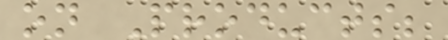on Products;
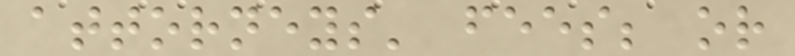attorneys' fees; or
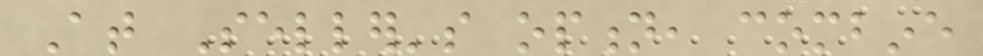At Seller's option, combine
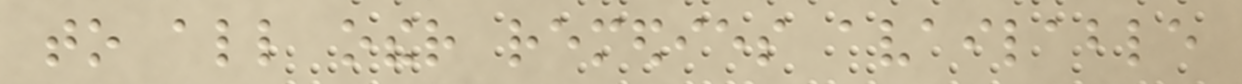to all other remedies available
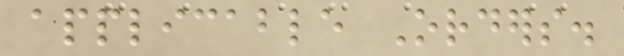applicable Orders.
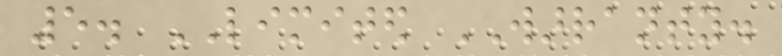5. LIMITED WARRANTY.
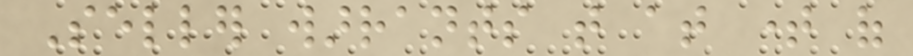Seller warrants that at time of
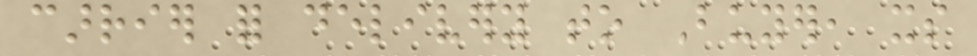carrier for delivery to Buyer, its
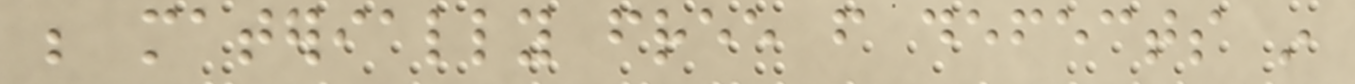be materially free from defects in
